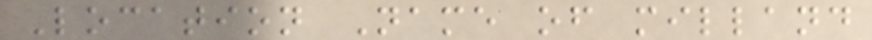Location Name of milland
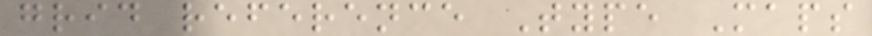grid reference Type Maps
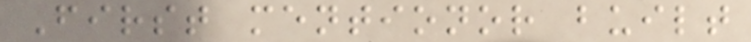First mentionor built
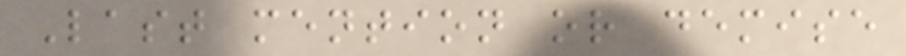Last mention or demise
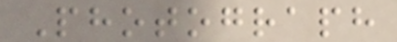Photograph
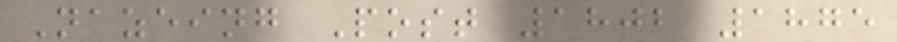Nazeing Post 1802 1875
